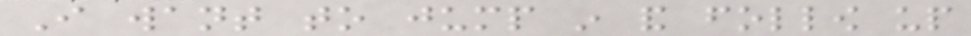I want to jump in and follow up
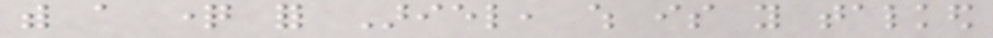with a question for Ariel, which is you talked
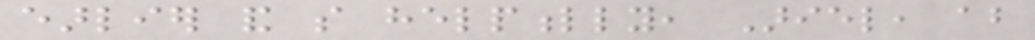earlier and so helpfully, Ariel, about
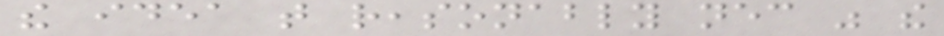the idea that reasonably necessary was the
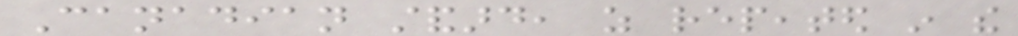Canadian standard, as repeated in the
